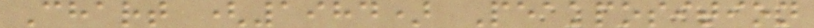Chart (1984) Peakposition
